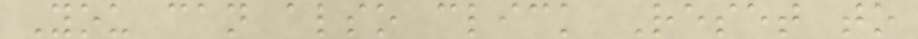You can also click Reset to
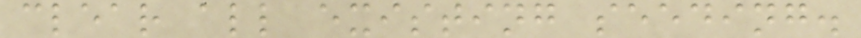clear all existing seeding.
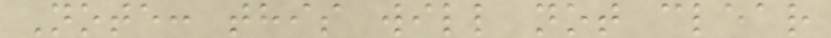Note: this will not clear
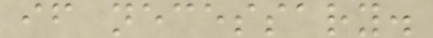if necessary.
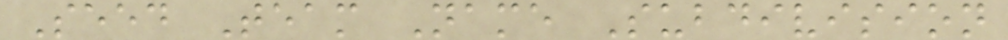Seed Team Name Subdivision
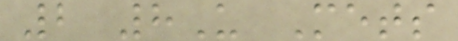2 8U Mets
